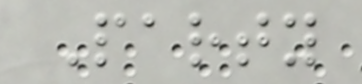Party
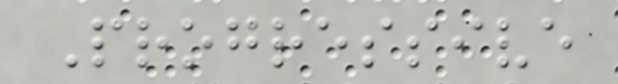Progressive
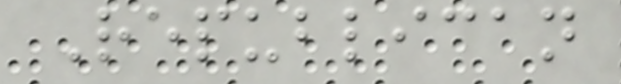Republican
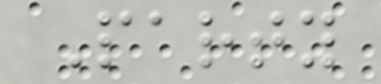Party
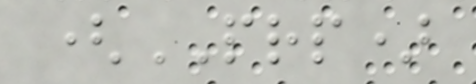(PRP)
